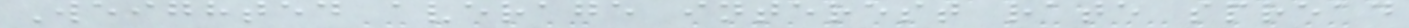Weighted average interest rate spread
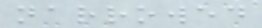narrowed
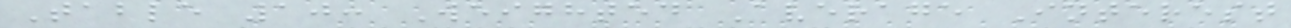Table 10: Weighted Average Interest
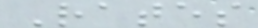Rates
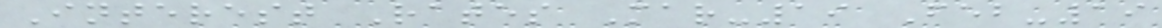Interest Rates Mar-19 Feb-19
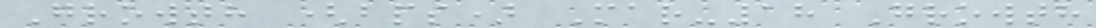Growth (bps) Mar-18 Growth
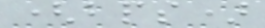(bps)
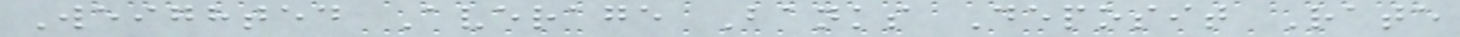Weighted Average Banks Deposit Rate
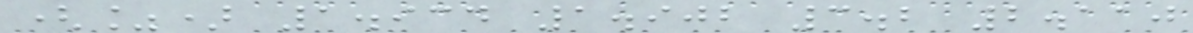(%) 1.934 1.902 3.2 2.110
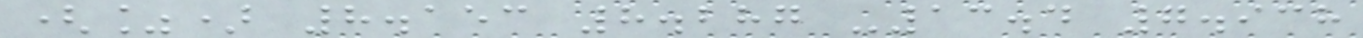(%) 8.153 8.287 -13.4 7.938
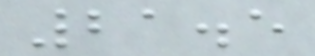21.5
